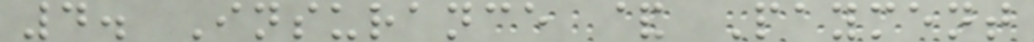4. Insurance & Payment
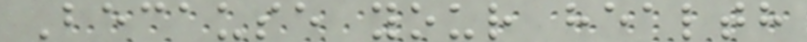Because your health
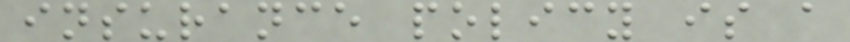insurance policy is a
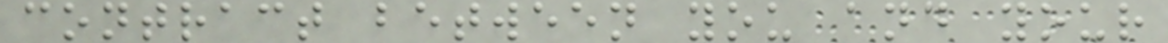contract between you and your
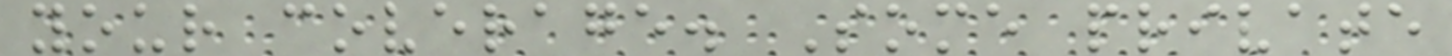your coverage. Some private
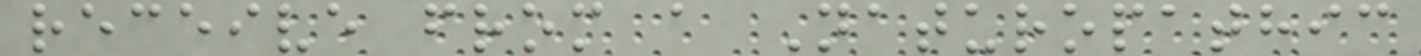receive from a Naturopathic
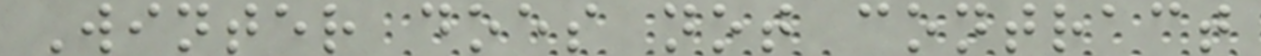Winter does not contract
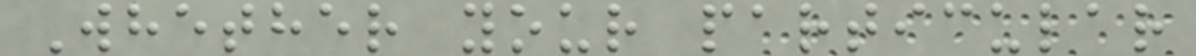Whether your particular
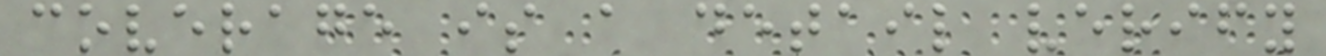coverage is a detail verify
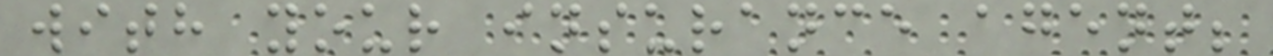with your insurance agent;
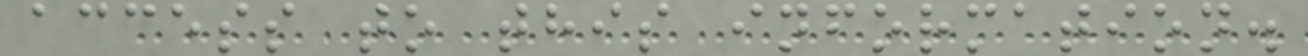access to this information.
